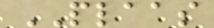PLAAS
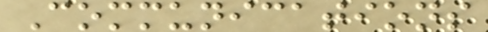Communications
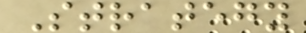Strategy
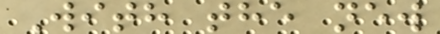With the new
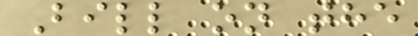Bill on the
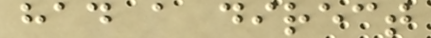had a direct
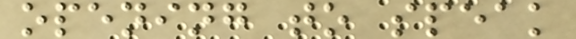opening to speak
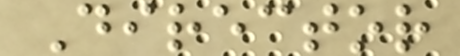Director
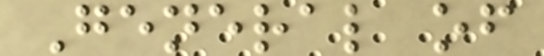General of
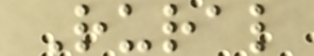Rural
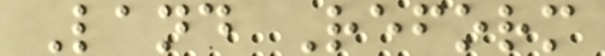Land Reform
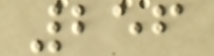256
